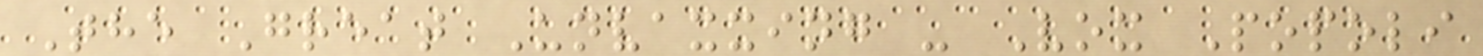The Great Unvaxxing - Vox Popoli
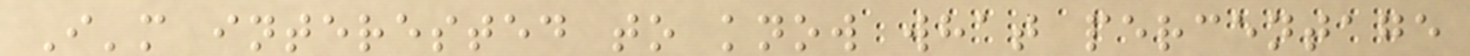I'm interested to know what percentage
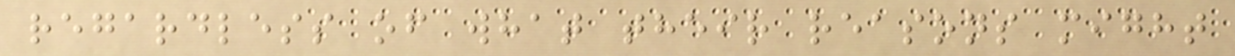regardless of what their reasons might
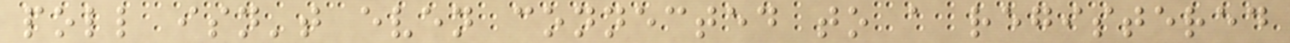poll isn't even connected to a registered
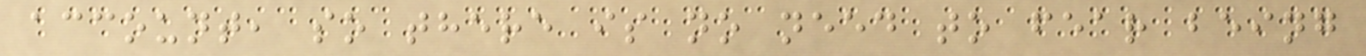account, so there is no need to fear being
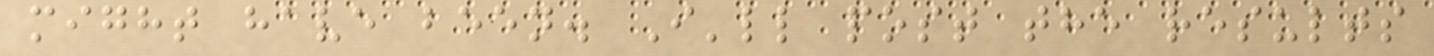might have been. I'll post the results
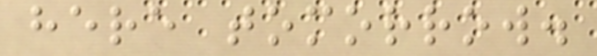here tomorrow.
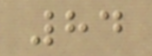84
